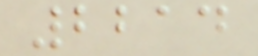2214
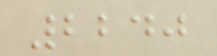2240
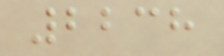2238
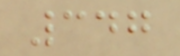347
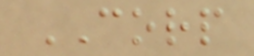CORP
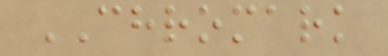CHROMARK
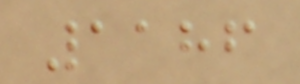1186
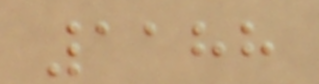1188
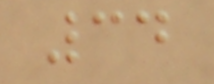34
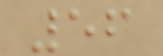56
